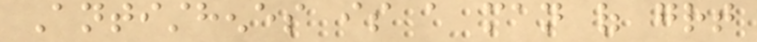Antisthenes is a man of great
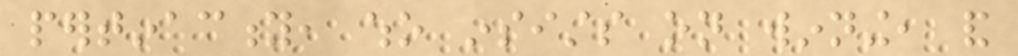pertinacity, who insists on winning, and
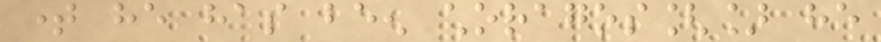time he has been choragos[] he
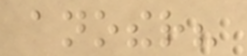another?
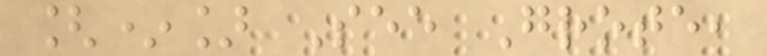[*] See Grote,
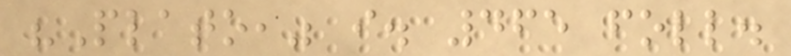"Plato," i. 465 foll.
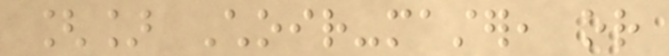[] Choir-master, or
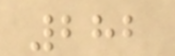282
